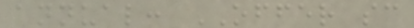annual: OFFER sc
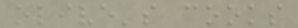olive's cooks
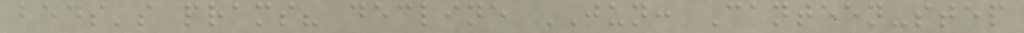beds's prams? decline JUN: Canteen-step
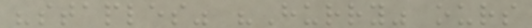"staples" "Hurry" ours
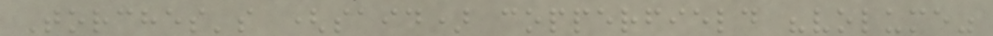Torches's (said) copperfield "volume"
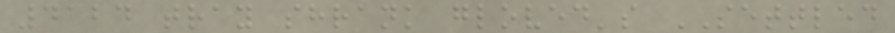4124 tray shrank gloved's SETTLED
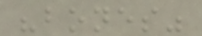"bones"
